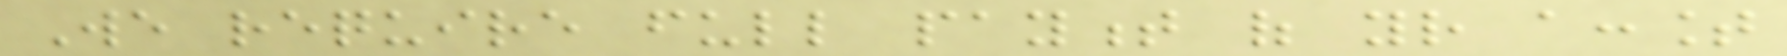We require full payment of your account
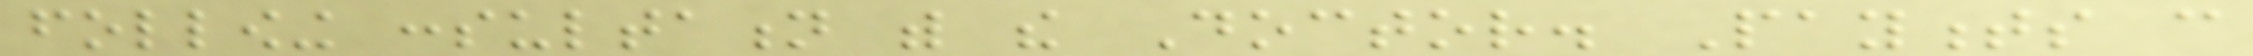following consultation with the Doctor. Payments can
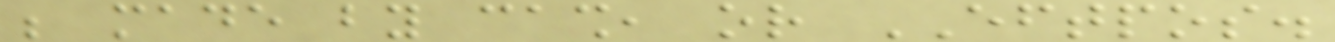be made by cash, or EFTPOS.
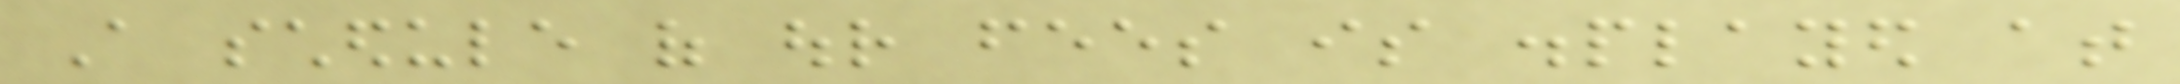A schedule of our fees is displayed at
